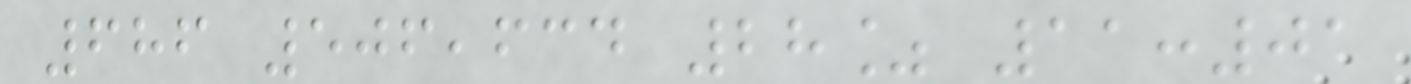686 506,634 28% 11:01
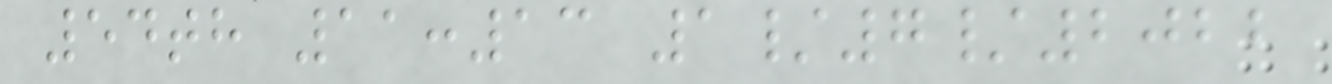54th 11:13 1/7/2022
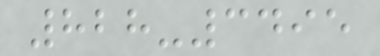828-3495
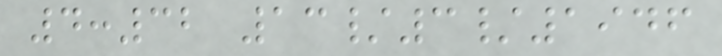4:32 13/3/1946
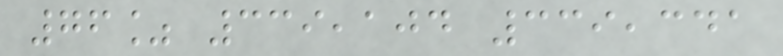76% 339,104 339,341
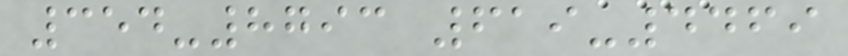354-8793 619-4469
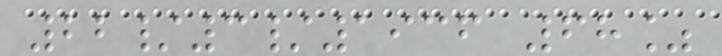22/3/1936 68%
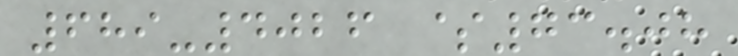689-4026 $73.08
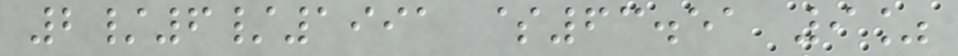2/6/1991 $63.51 9%
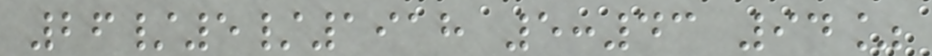26/5/1918 5:43 94%
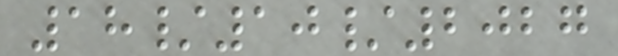18/10/2027
